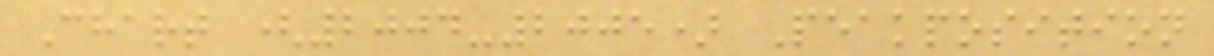Chart (2004-2005) Peakposition
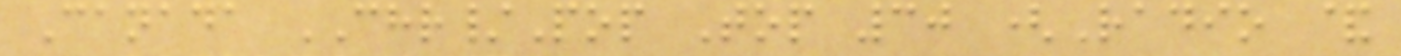Canada CHR/Pop Top 30 (Radio &
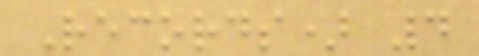Records) 4
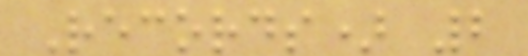Records) 2
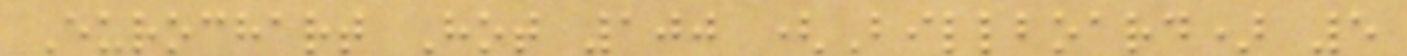Eurochart Hot 100 (Billboard) 5
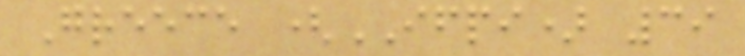Greece (IFPI) 39
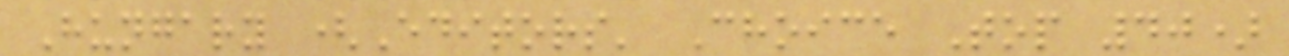Hungary (Editors' Choice Top 40)
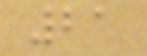21
